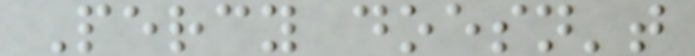Percy doesn't
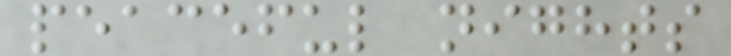peaceful nights
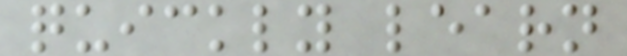quickly learn
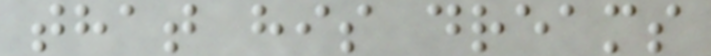that his dreams
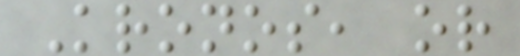Kronos, or
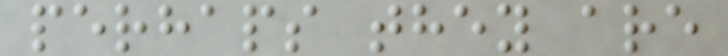perhaps they are
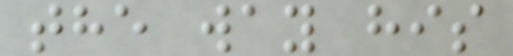the way his
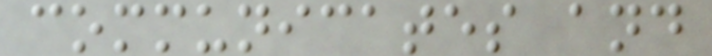communicates and
